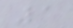1
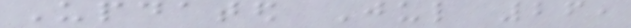Updated Jul 26,
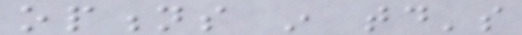options in today's
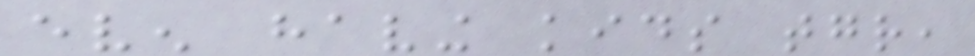even having kids together,
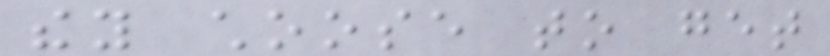they choose to get
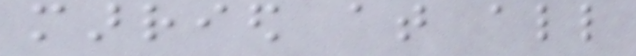married at all
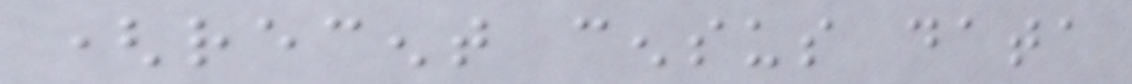(recent census data
